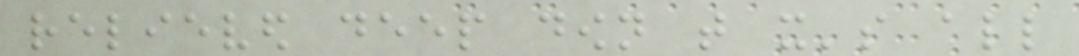relieved deep down that it's all
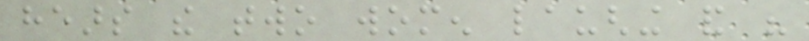hears the two women laughing and his
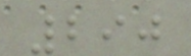290
